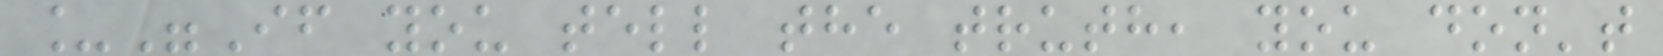_"If you tell the truth, you don't
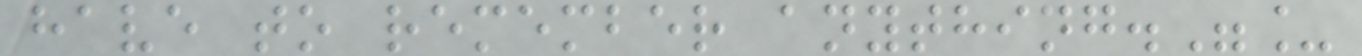have to remember anything."_
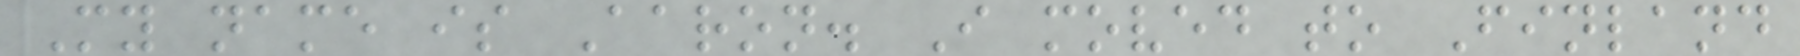My name is Aaron. I moved to Finland
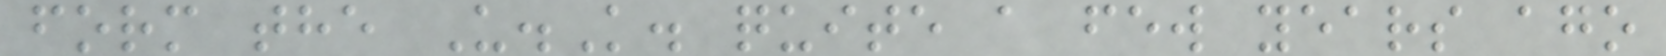form the U.K. quite a few years ago
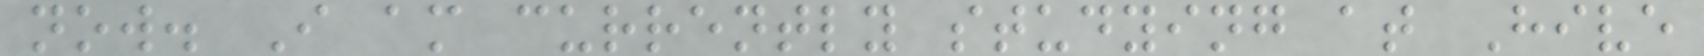now. I am currently studying at Hive
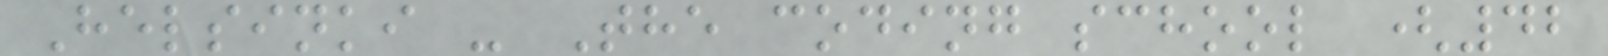Helsinki - The coding school (42
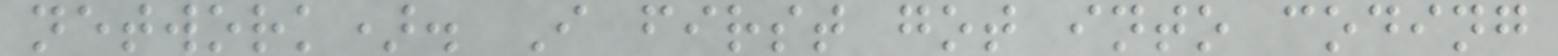network). I first got into coding
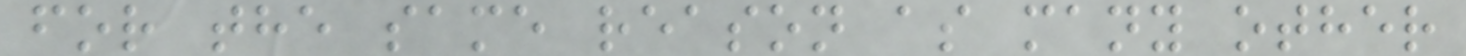for the same reason as many other
